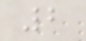2
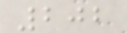202
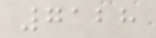7128
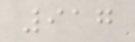917
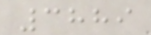3889
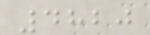4820
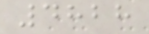4828
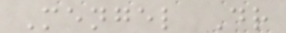Mengel Dr
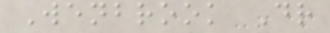Wenbrook Dr
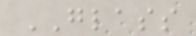GLASS
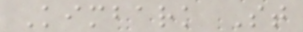Kimbark St
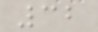32
